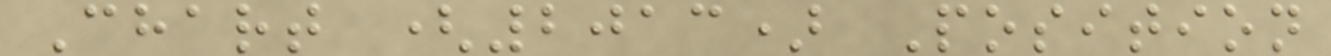Chart (2013) Position
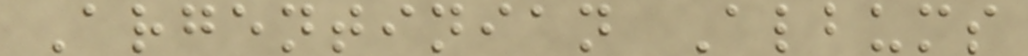Argentinian Albums
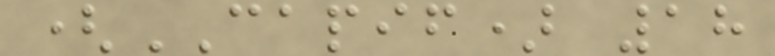(CAPIF) 18
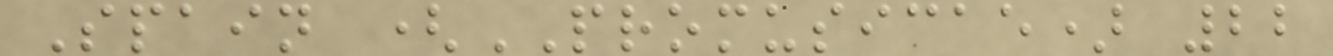Spain (PROMUSICAE) 22
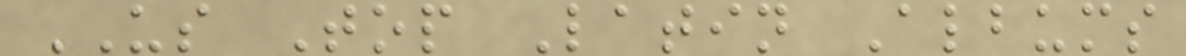US Top Latin Albums
